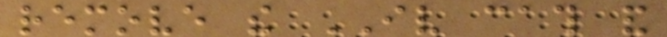remove the IV cath and
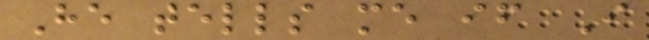He tells me if I
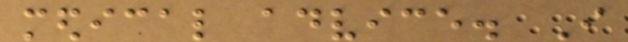medical advice. I
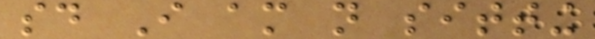said I am not sitting
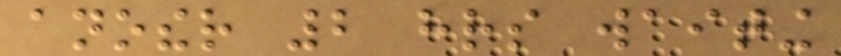another 2 hrs waiting
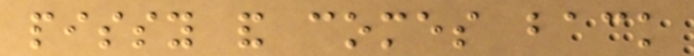pissy and comes back
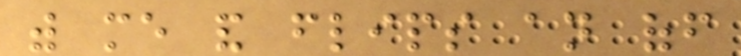with me and flips an off
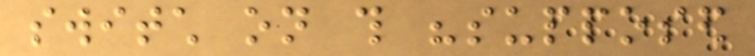switch on this "supposed
